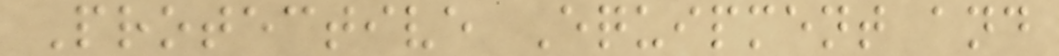Protective Equipment and
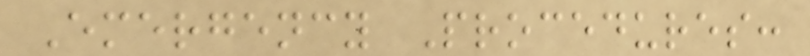Emergency Procedures:
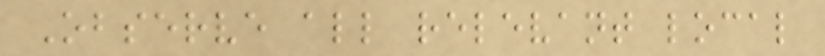Observe all relevant local
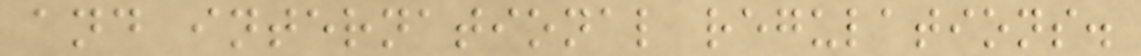and international regulations.
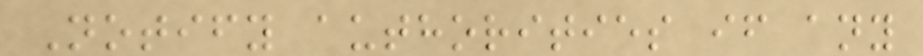Notify authorities if any
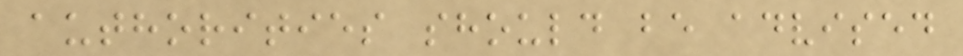authorities should be advised
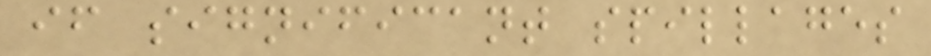if significant spillages
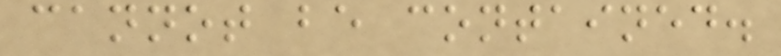cannot be contained.
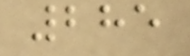285
